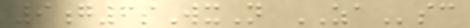9g6sWxN ZAsc
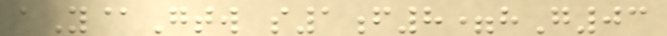aY@Gtw s1f8=hG03
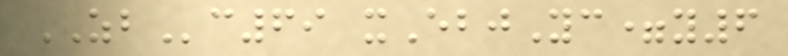ZBc69 xEbjYc=y6
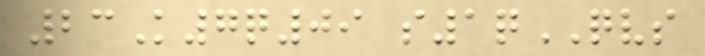23K7q09 s1qQVS
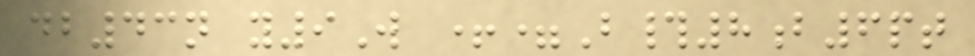db43n y9W +=B#8b6pt
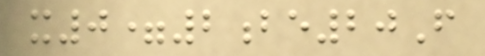x0=2be20F
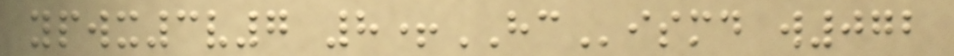ypwx3v7 8+HCismd w072
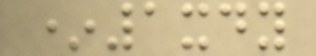*1xdy
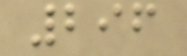296
